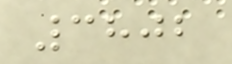3802
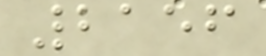2156
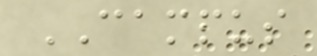CAMPUS
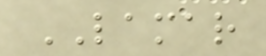LAMAR
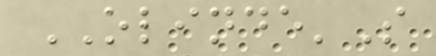OLINDE'S
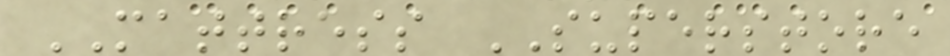MATTRESS SUPERSTORE
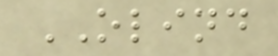OLIND
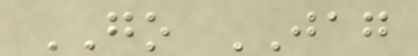GO JAG
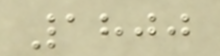1800
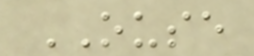OUSE
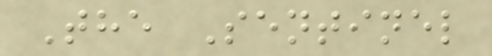The Sentinel
